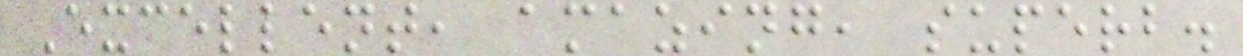Excellent, amazing, superb.
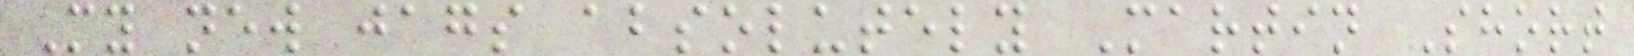My new jags absolutely Martin Short
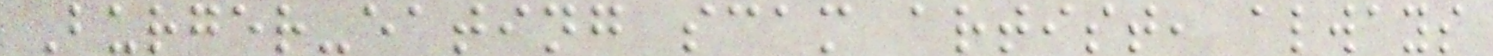Burger-eating scam artist, always
